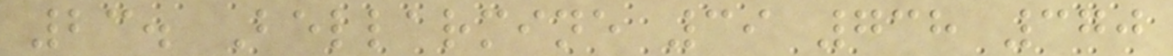23. Bellarmine 39 738 370
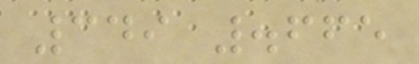349 .665
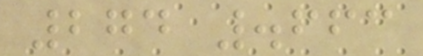274 .663
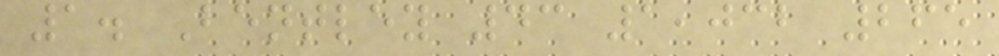1. Bentley 43 1,032 265
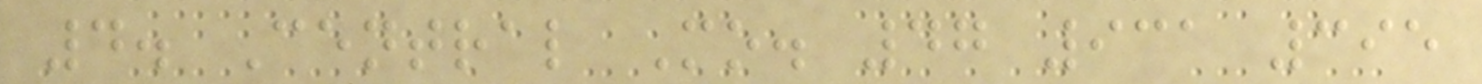4. Central Mo. 47 931 395
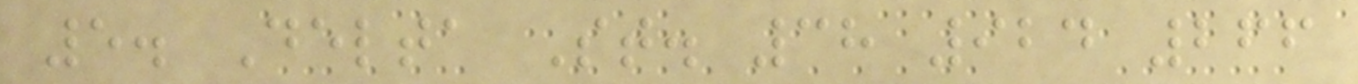5. Delta St. 38 924 266
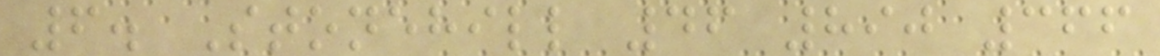6. Stonehill 46 890 366
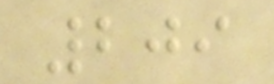209
